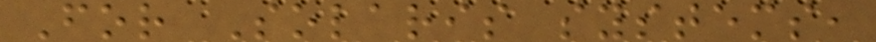For Solaris systems,
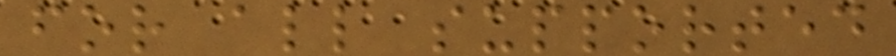for all supported
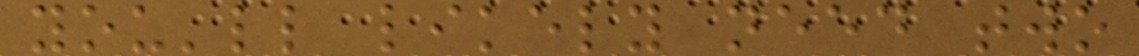you'll likely need two
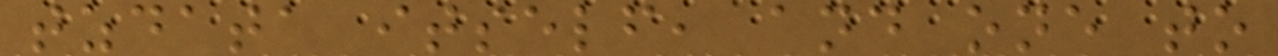tzdata itself, and one to
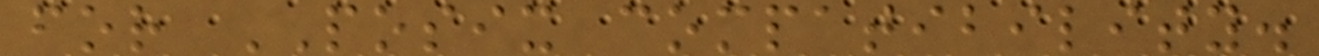for POSIX compatibility.
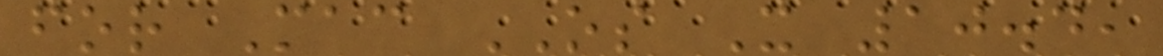for Mac OS X 10.4,
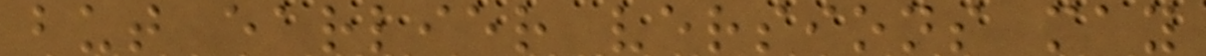but earlier versions may
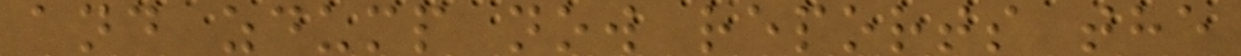and zdump now reports the
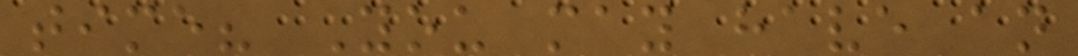time? You may have an
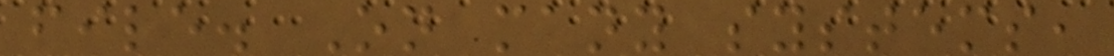file. On many systems,
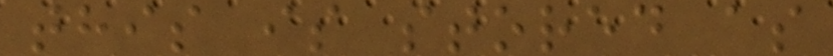this is stored as
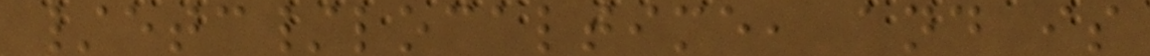/etc/localtime, and is
